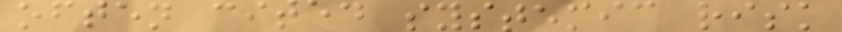often cited systemic risk
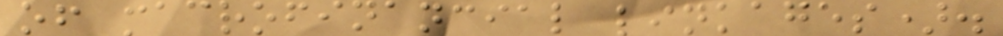of macrofinancial linkages).
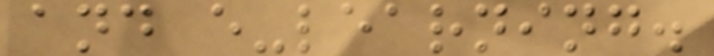and e-learning.
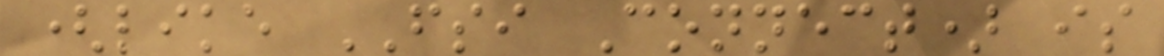(like FSI Connect) is
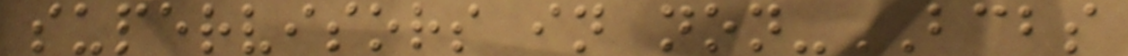supervisors in non-BCBS
